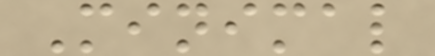Minimal
